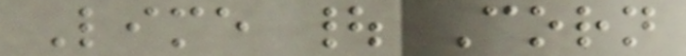Lime | Corn
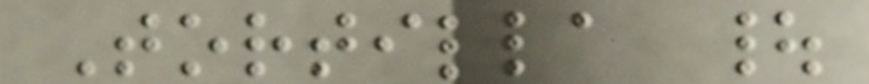Tortilla |
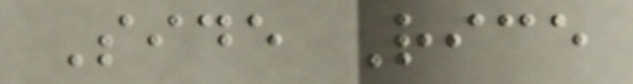Side Rice
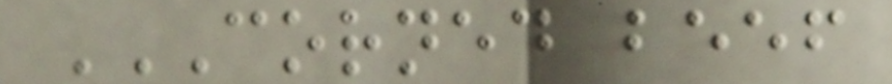CORNED BEEF
